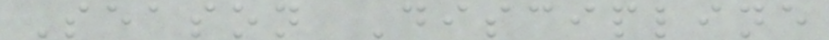Season Discipline
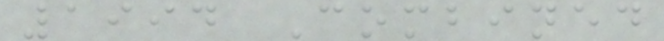1994 Combined
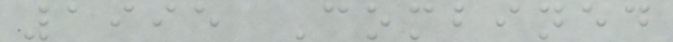1995 Combined
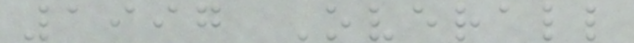1997 Overall
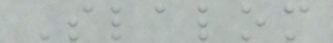Slalom
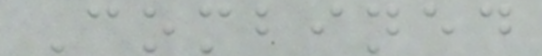Combined
